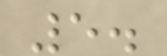5.
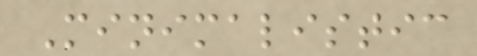Minimalistic
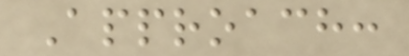Approach:
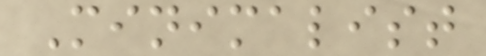Minimalist
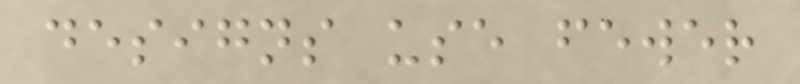designs use fewer
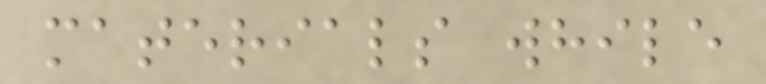materials while
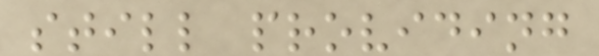still providing
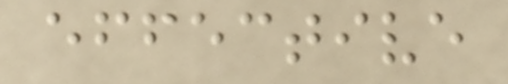effective
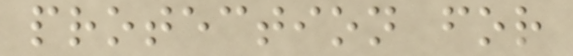protection for
